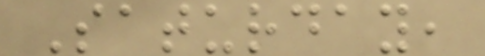Saturday,
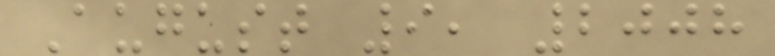August 9, 2008
